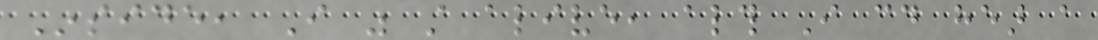Inside, I was still alive, although I could hear a
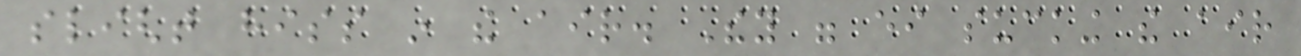slight hiss in the air. They were either sucking the air
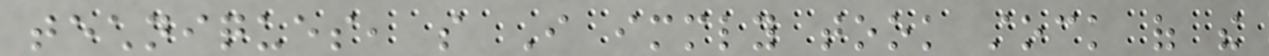techniques, so I immediately took stock of the
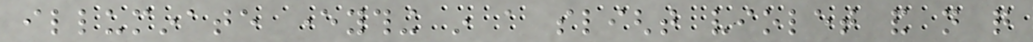illuminate everything in a slight violet and not quite
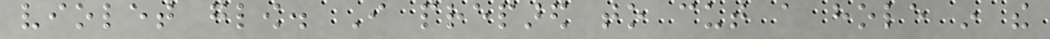violet glow. I prepared to cut a hole in the
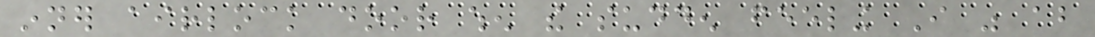inner airlock door when the sudden feeling I was about
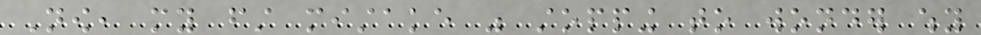Now, my first mistake was stopping to wonder why
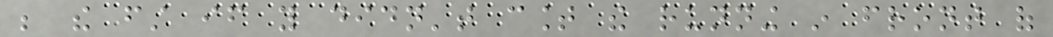be the first if you didn't count the running in front of
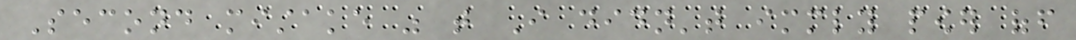Second mistake was that I didn't immediately power off
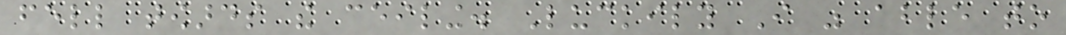fell towards the ceiling. Luckily I was able to
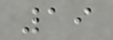19
